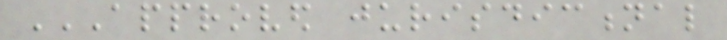APPROVED JURISDICTIONAL
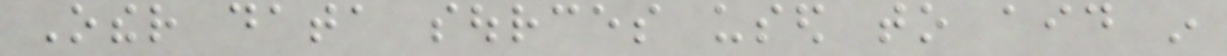Other data sources used to aid in
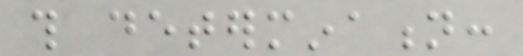this determination:
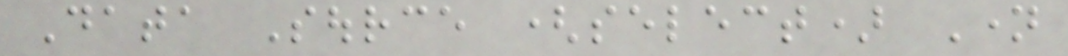Data Source (select) Name
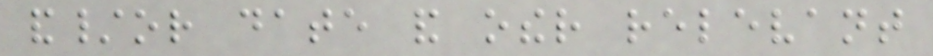and/or date and other relevant
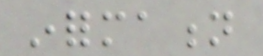information
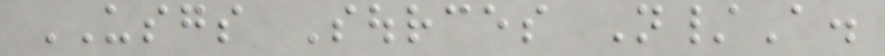USGS Sources N/A.
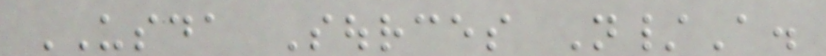USDA Sources N/A.
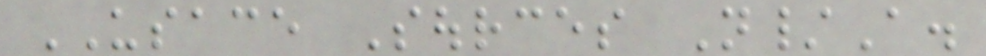USACE Sources N/A.
